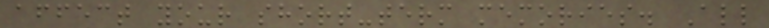affect your short-term memories. All
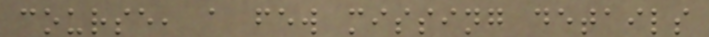course, a few missing details
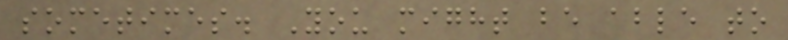sometimes. You might be able to
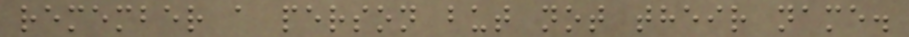remember a person but not their name.
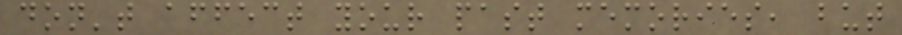don't affect your past memories, but
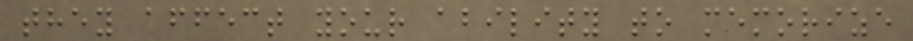they affect your ability to memorize
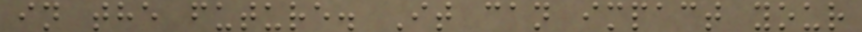in the future. It can impact your
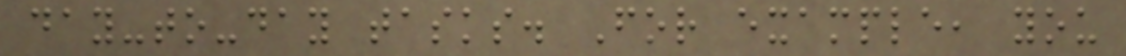day-to-day tasks. For example, you
